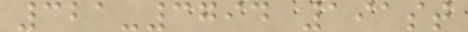321-3794 191st
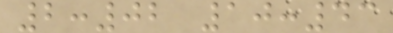2:02 10:43
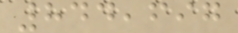844,697
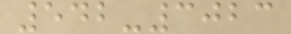542-3023
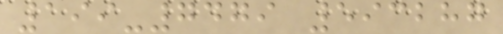199-7479 593287
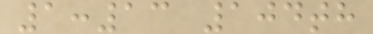1:13 104th
